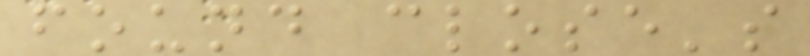found close's
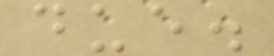due.
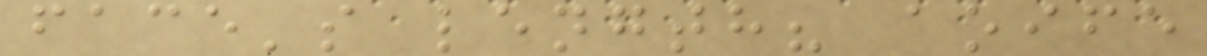face's length? aoife
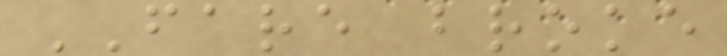FARE broke
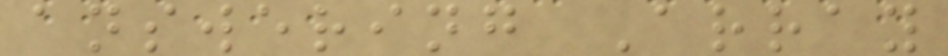answering Array
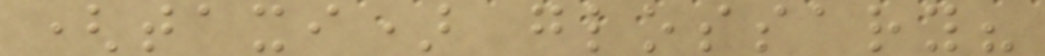(taxi) glossary?
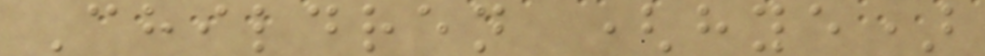Children (hye)
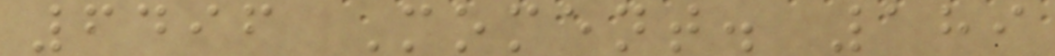6496 Moment. 189
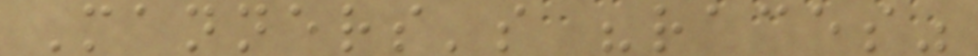Manners's "races"
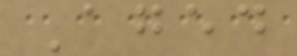Aged
